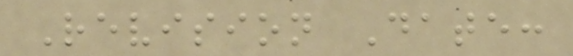Revision Date:
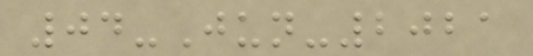04-Jun-2021
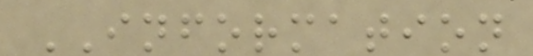INFORMATION
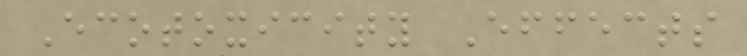Ecotoxicity Effects
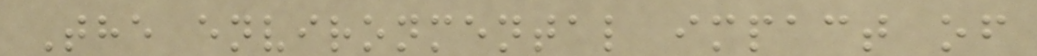The environmental impact of
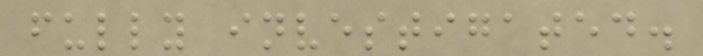fully investigated.
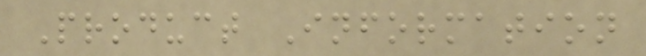Product Information
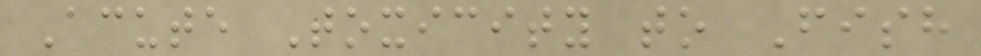Acute Toxicity to Fish
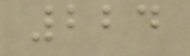224
